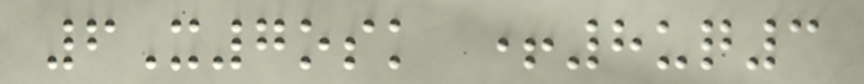6X7osk +8uq3
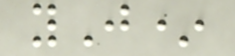yJ*
